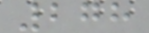278
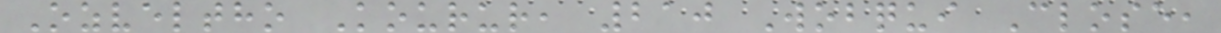Ozveltho Kourur, 210 Wobqui Close,
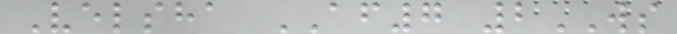Velsha AF7 2WS
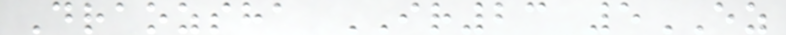Draozsha IR23 5EZ
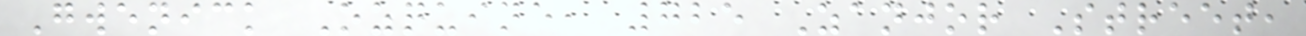Gwenick Ozquine, 725 Zanjor Street,
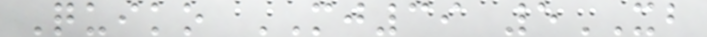Quiko MJ39 5XB
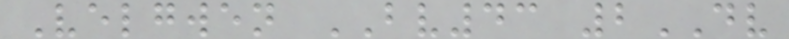Velgwen BV43 2DV
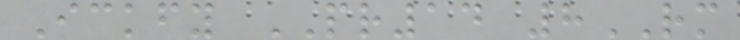Ickfy PR14 8RM
